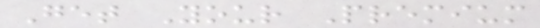Get Your Premium
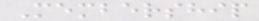Membership
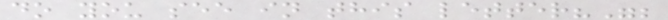do you see in this letter?";
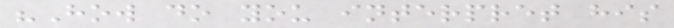"How do you interpret his
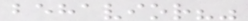behavior?"
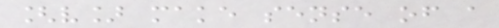[v] make sense of a
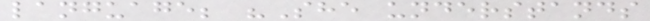language; "She understands
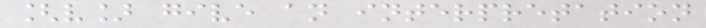[v] give an interpretation
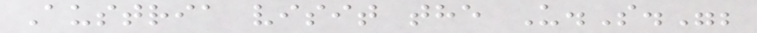Austria visit the U.S.";
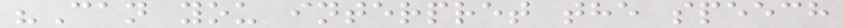"Can you interpret the speech
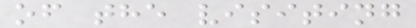of the visiting
